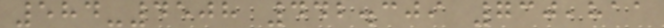584-4508 442.309 730,811
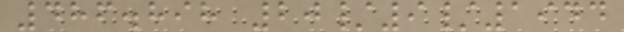486.898 20/9/1944
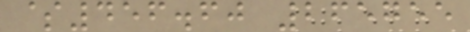$456.60 265755
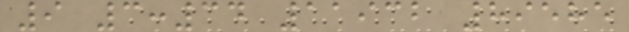9 3:34 11932 89585
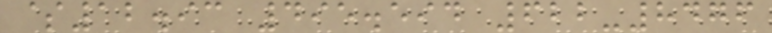$12.93 495.594 622-8476
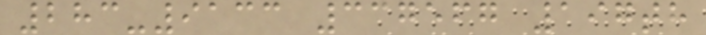283-9133 337567 197th
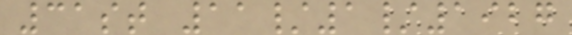31st 11/1/1927
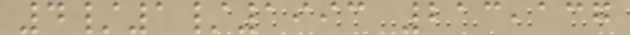4/1/1993 213,137
